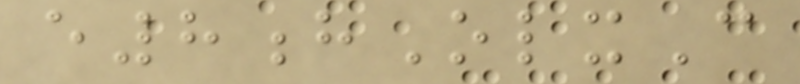e8hOlxC
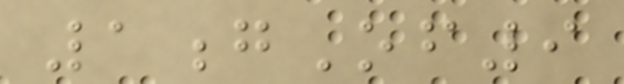1gOf9
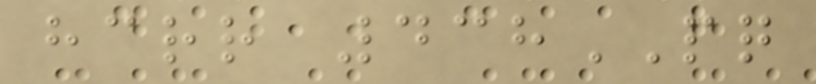hcrr 438PQ
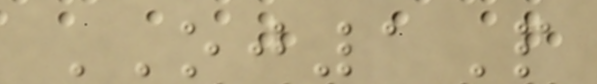OJ1P
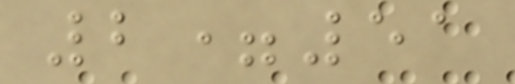2=51
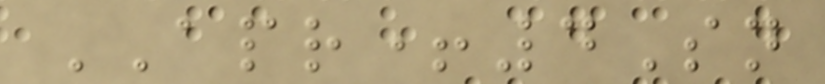APR+4Sn
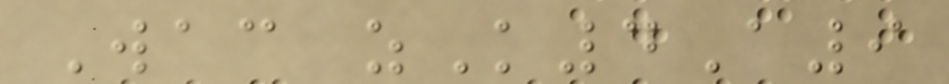Wac zK4A9
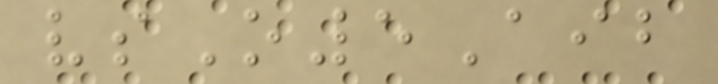vsO5Aib
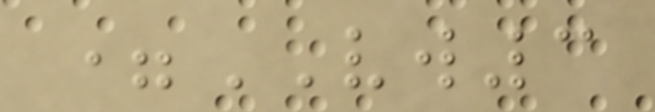=VW3
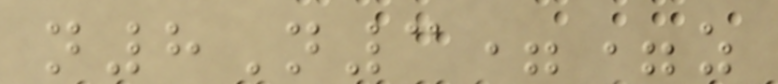n8N3==z
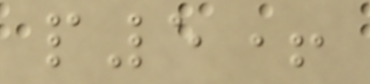p5+
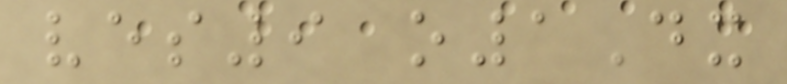ves9 o1Dx
